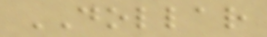DOLLAR
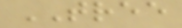TREE
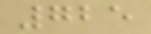725
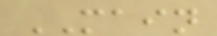MAIN
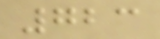723
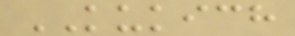KUKICH
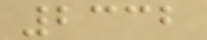2332
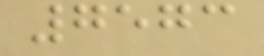7573
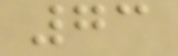73
